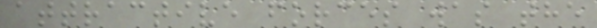attractive forces was the
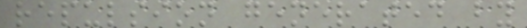repulsion generated by
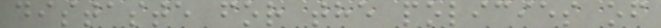distaste for the policies of
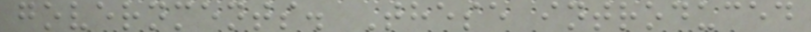governments. These introduced
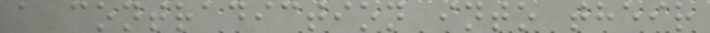a contradiction into their
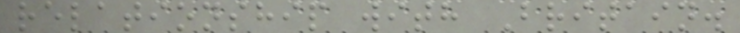relationship with Britain.
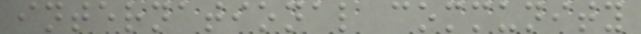international community
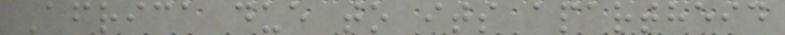Africa due to its apartheid
